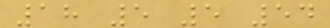18 5 5 54
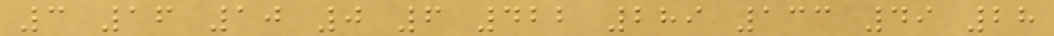3 16 10 0 6 422 289 133 49 28
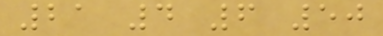21 4 6 50
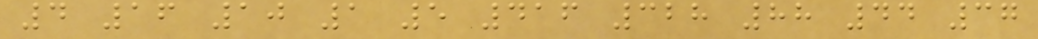4 16 10 1 5 416 328 88 44 37
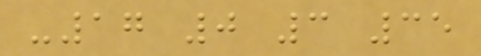-17 0 3 35
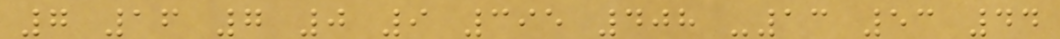7 16 7 0 9 395 408 -13 53 44
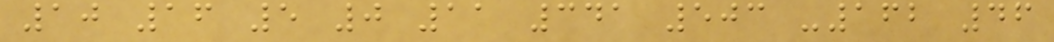10 16 5 0 11 341 503 -162 46
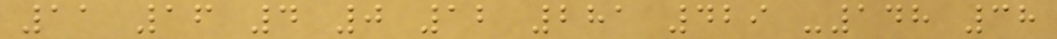11 16 4 0 12 281 429 -148 38
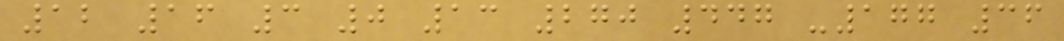12 16 3 0 13 270 447 -177 36
